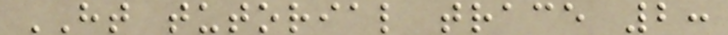HT tutorial trace 2:
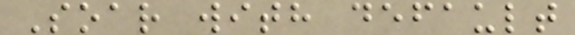Soar with default
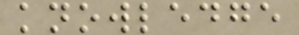knowledge
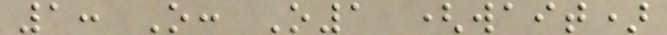1: O: O1 (wait)
